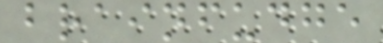brainfudge
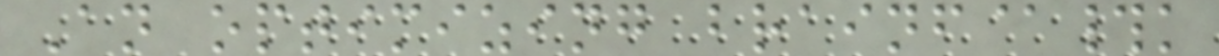An optimizing brainf@#k
